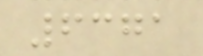6371
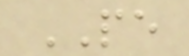PE
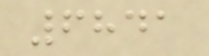6841
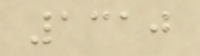1310
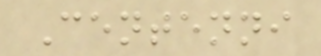Centenni
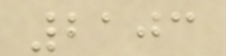2103
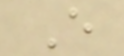E
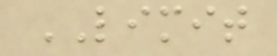LIMIT
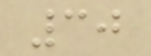30
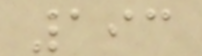193
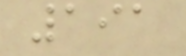191
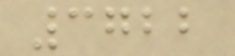3722
